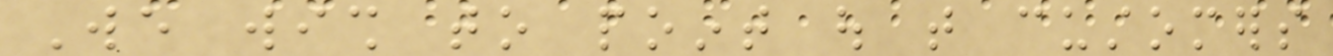We wish to point out that customers
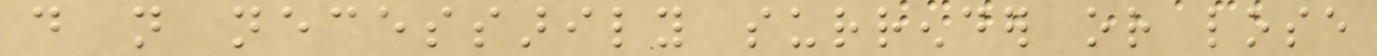do not necessarily surrender or lose
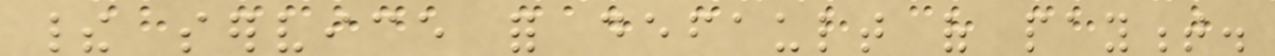their service for default of payment.
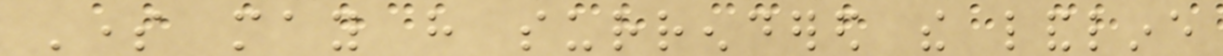Some may have surrendered the landline
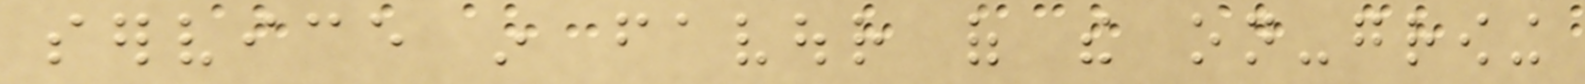service in favour of the on-growing
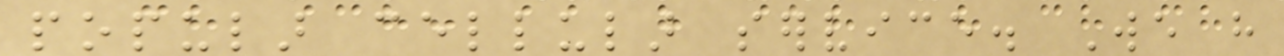popular cellular service. We have
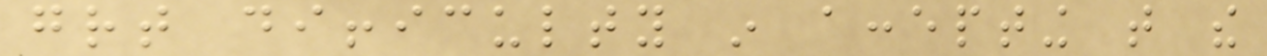great difficulty in accepting that the
